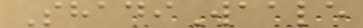ShadiWaale
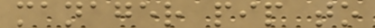manager pip to
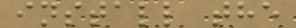install the
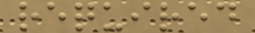required
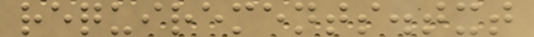requirements.txt
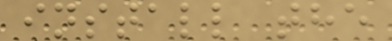install the
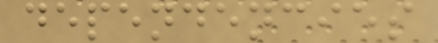dependencies
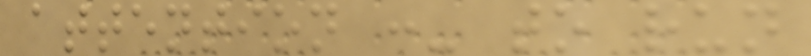attention :- to run
